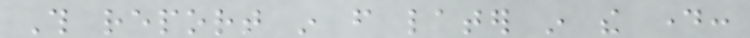This report in from later in the day:
